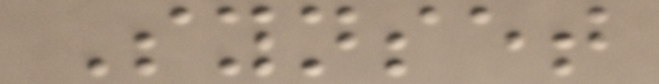Synset
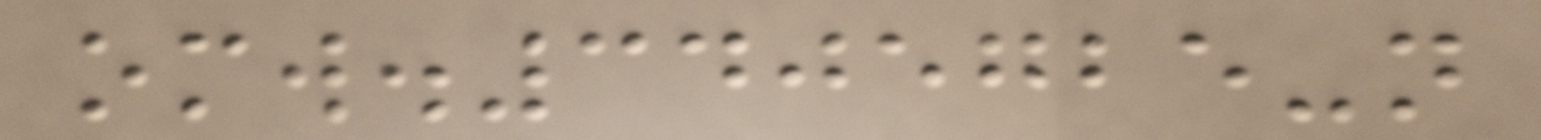omw.3405725-n
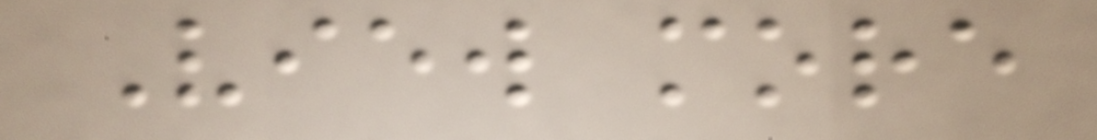View more
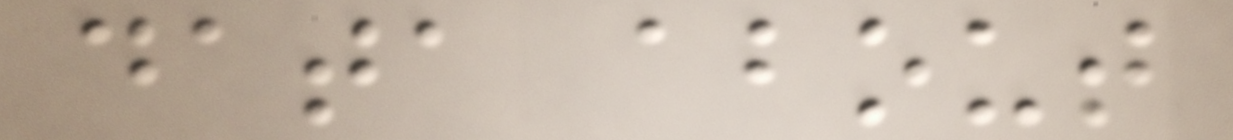data about
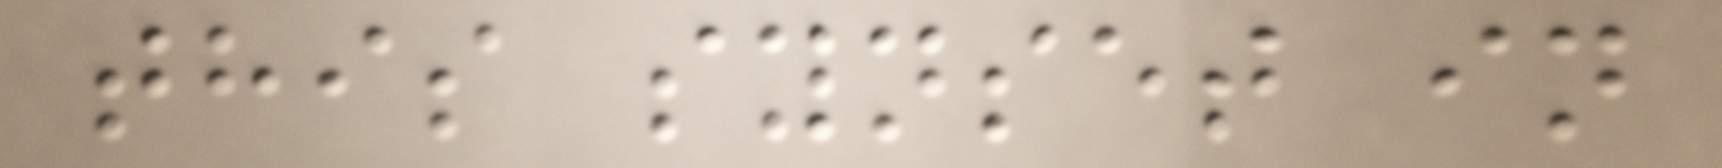this synset in
